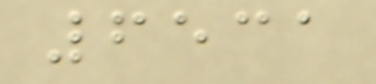6531
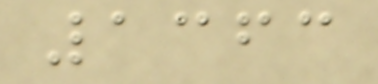1363
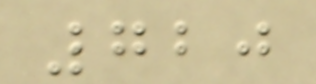720
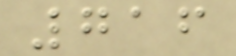716
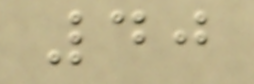40
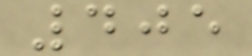405
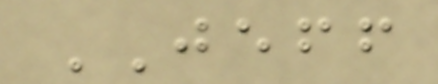JEFF
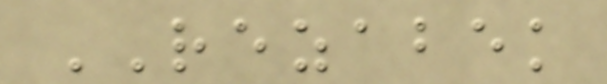REZABEK
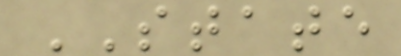STATE
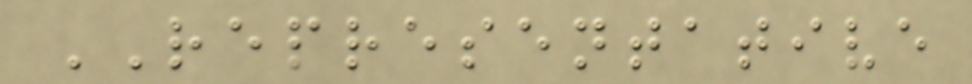REPRESENTATIVE
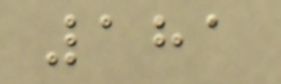181
